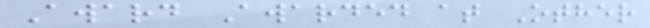Award Awarded at Other
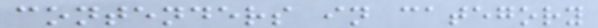contenders in category
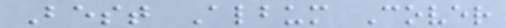Best Album Cover
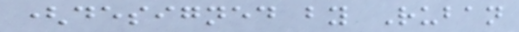(designed by Ruban
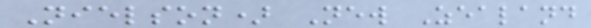Nielson) New Zealand
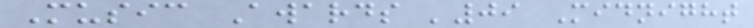Music Awards '09 Midnight
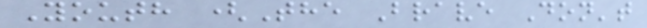Youth (The Brave Don't
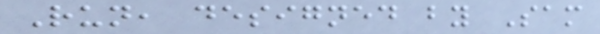Run, designed by Sam
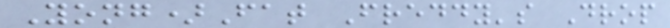Yong)Fat Freddy's Drop
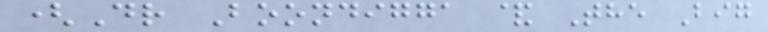(Dr Boondigga & The Big
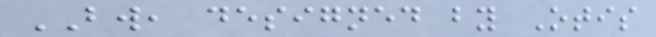BW, designed by Otis
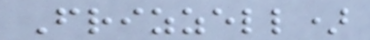Frizzell)
